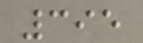395
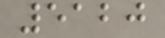5120
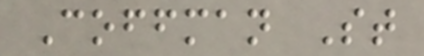Coffman St
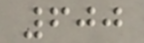600
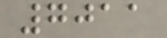7011
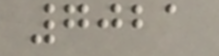7021
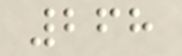268
